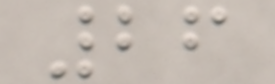26
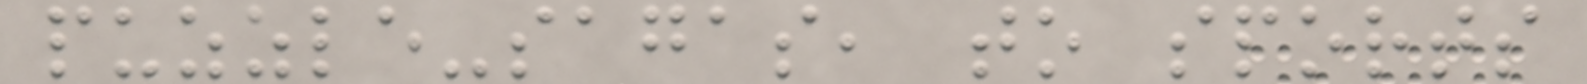puzzle-sagas, to sports
